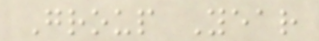Group Year
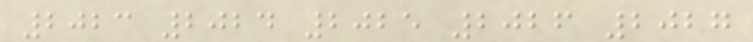2023 2024 2025 2026 2027
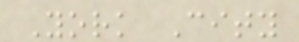York City
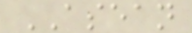ASEAN
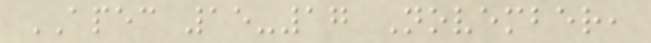APEC 15-17 November,
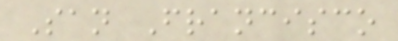San Francisco
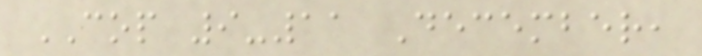COP 9-11 December,
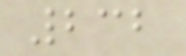232
